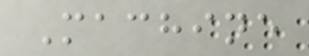Machine
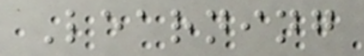Learning
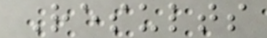Results
